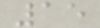15
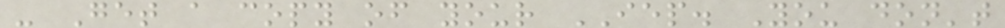- Get a copy of your IEP. You don't
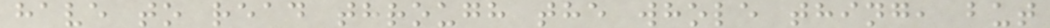have to read through the whole thing, but
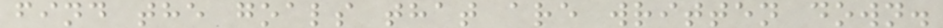find the goals that are written down.
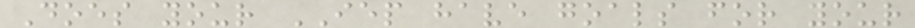Does your IEP have goals for your
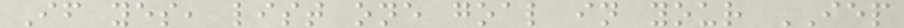If yes, list one goal in your IEP
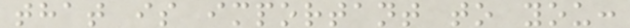that is important to you:
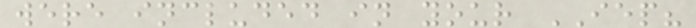were included in your IEP?
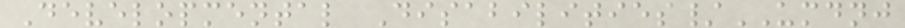Developmental Disabilities/UMDNJ
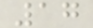17
